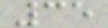35
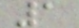1
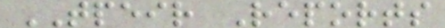TPEIR Reports
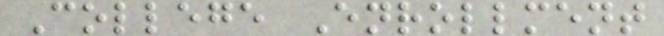College Enrollment
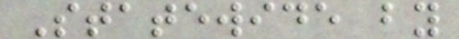Statewide by
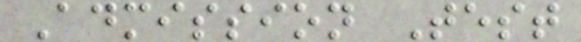Admission Test
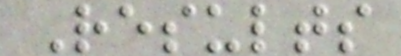Results
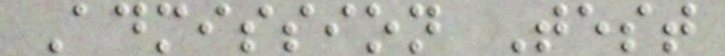Admission Test
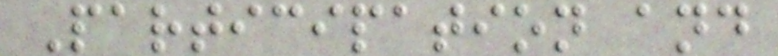Participation and
